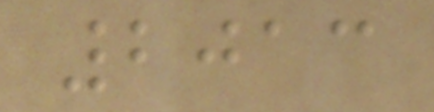2013
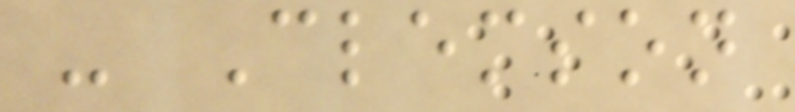- Clemson
